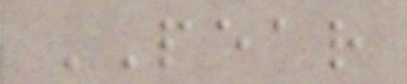PEAR
